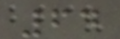64
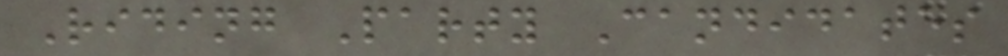Riding Party Candidates
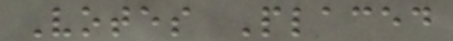Votes Placed
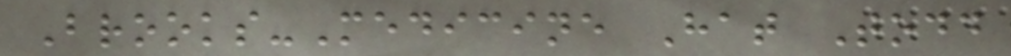Brooks-Medicine Hat Todd
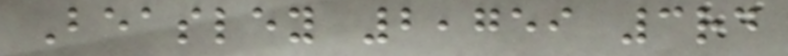Beasley 2,759 3rd
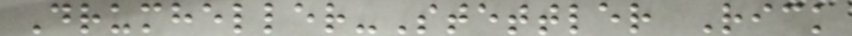Drumheller-Stettler Rick
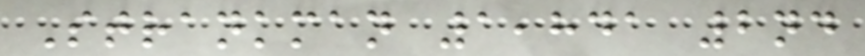Strankman 1,841 2nd
